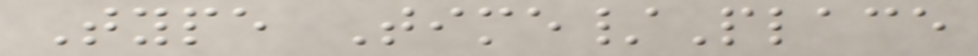Type Time/Place
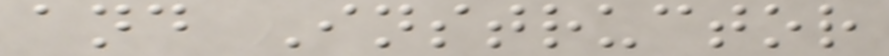and Instructor
